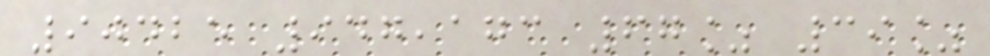90425 947,173 67% 39%
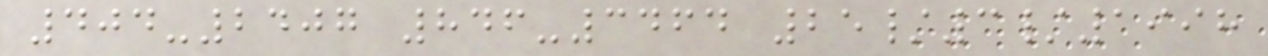404-2407 846-3464 25/3/1998
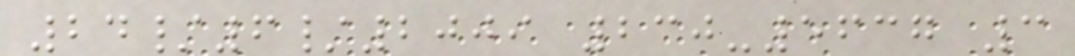24/6/2009 230-5637 3
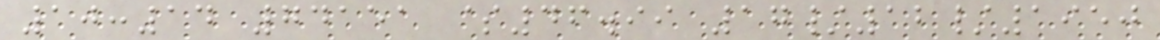10:14 74151 $46.99 17/12/1950
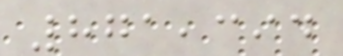871,394
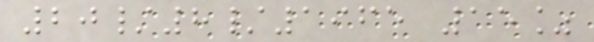20/8/1965 15%
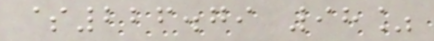$226.79 98%
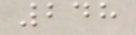248
